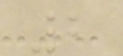2
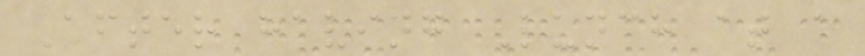After having Lunch at a
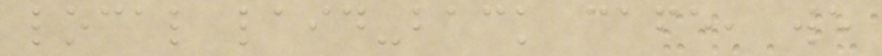local laid-back cafe, we
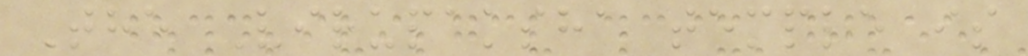The Virupaksha temple is
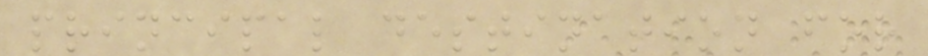principal destination for
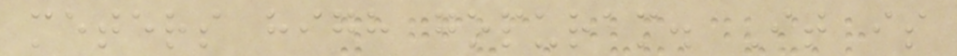meters high gopuram. It is
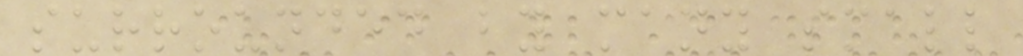surrounded by many small
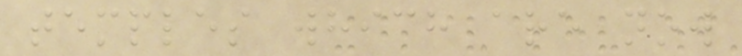temples which are now
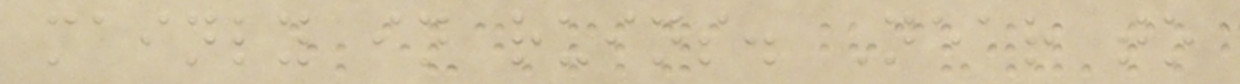mainly in ruins. Near to
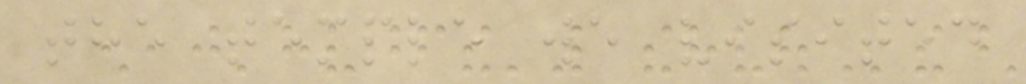the temple we visited
